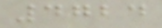4724
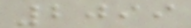2099
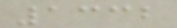1332
